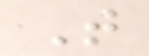T
